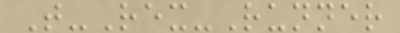T-Rex-Runner
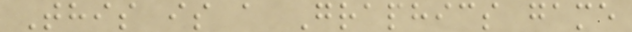This is a Graphics game
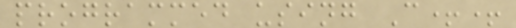programmed using C++
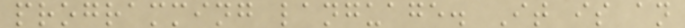programming language. It is an
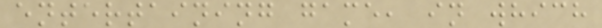entertaining game, in which
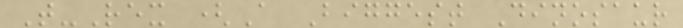T-Rex (A Biggest Dinosaur
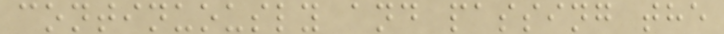continuously and passing the
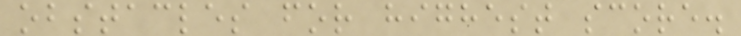obstacles for highest score.
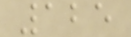125
